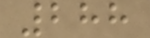288
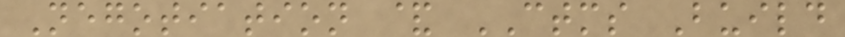Negotiation & CTMS Build
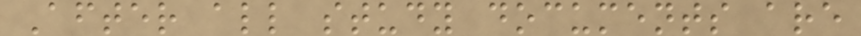After all study documents are
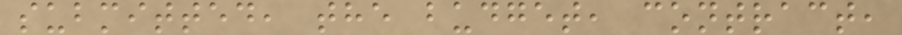submitted, the budget, contract,
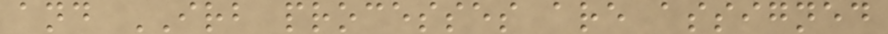and IRB processes are assigned
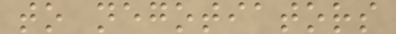to negotiators
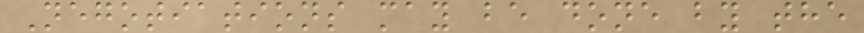Negotiations may be done by the
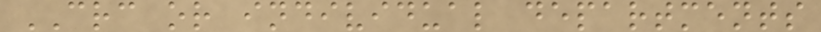CRC or individual departments
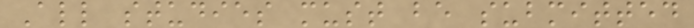All studies must be submitted
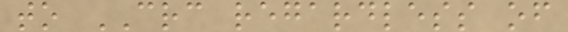to CRC regardless of
